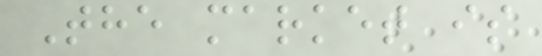The market is
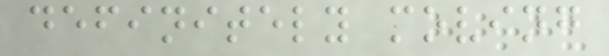definitely moving
